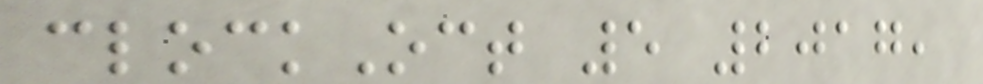clockOct 5 2017,
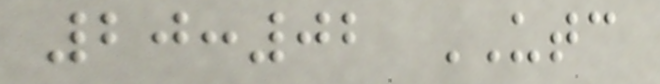20:02 UTC
